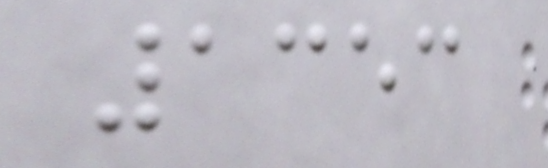1353
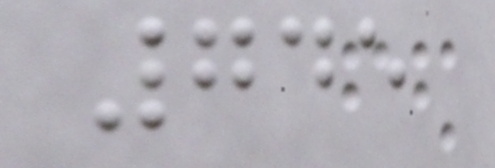745
